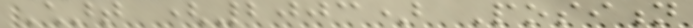Chart (2003) Position
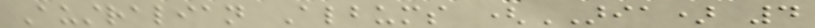Australian Albums (ARIA) 4
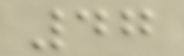47
